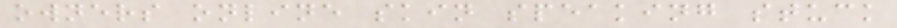owners online skin speaking stuck
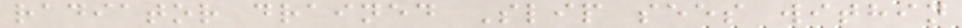radiator drained Slip sees within
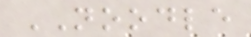NOODLE
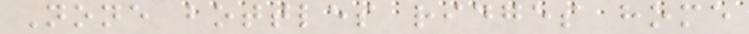None bottles ridges home
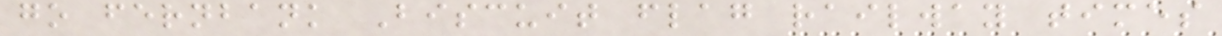go fernbank Biscuit flag railway times
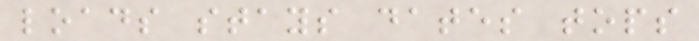loads stays dates tops
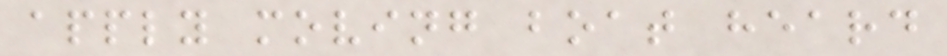apply moving boat heard
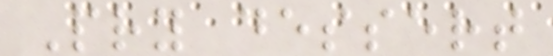Pry dessert
